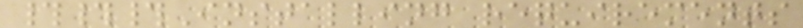###Installing requirements
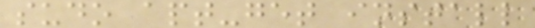sudo apt-get install
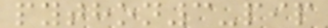python3-pip
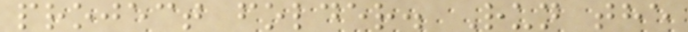project folder. Run the
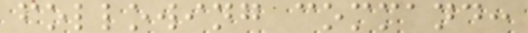following command:
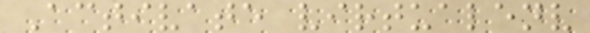Activate virtualenv
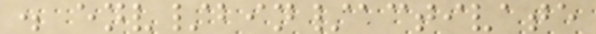. env/bin/activate
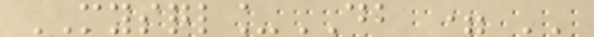MYSQL_DB = ''
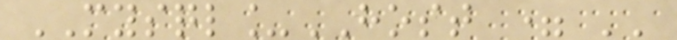MYSQL_HOST = ''
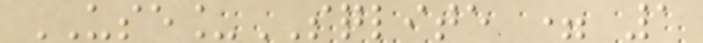USE_SQLITE = 1
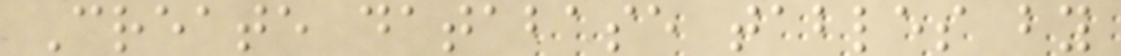Create database tables by
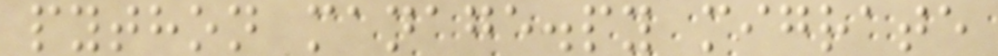python manage.py migrate
